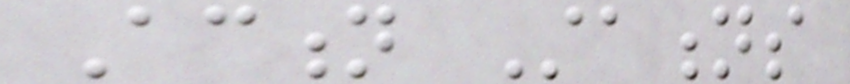Action Stations
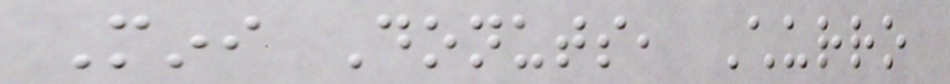Mini Donuts, Churro
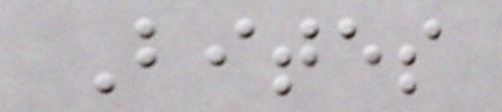Bites
